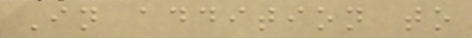In addition to
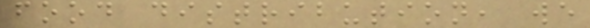food distribution, we
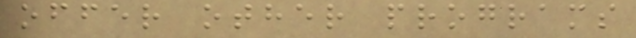offer other programs
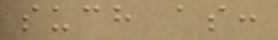such as:
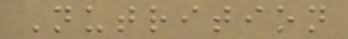Nutrition
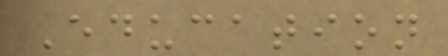Education
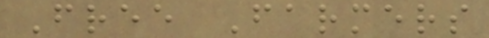Free Farmers
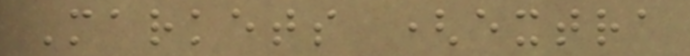Markets (extra
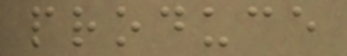produce
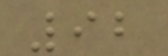92
